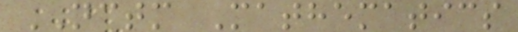NCTM Mathematics
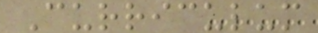Curriculum
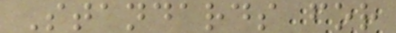Standards for
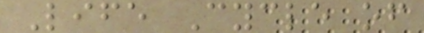Life Cycle of
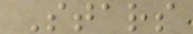Stars
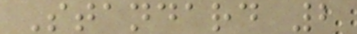Standard 2
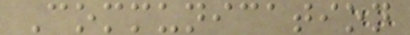Communication
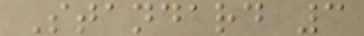Standard 3
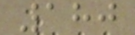180
